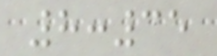8:35
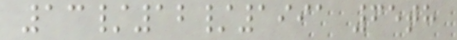13/12/1991 65th
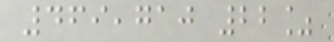469,710 22%
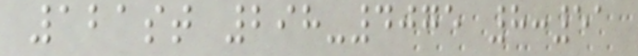121st 298-4075 8:51
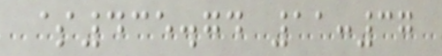$435.74 11:37
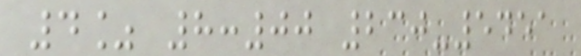4% 8:00 230-5451
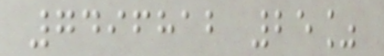7496812 25%
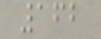162
